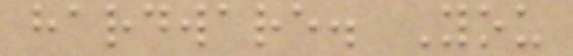hardware. You
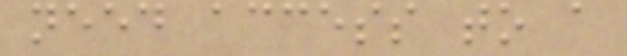need access to a
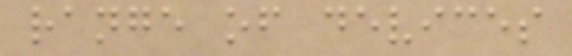range of devices
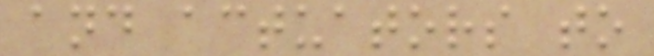and actuators to
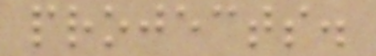projects.
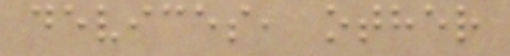devices, other
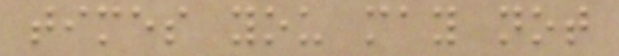times you may not
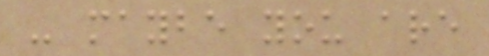- maybe you are
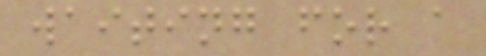waiting for a
